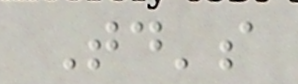Today's
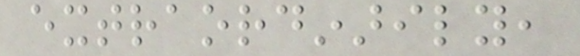extraordinarily,
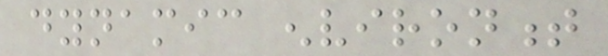dynamic environment
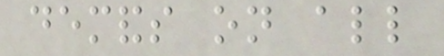demands on all
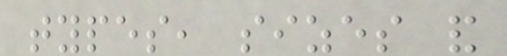types, sizes and
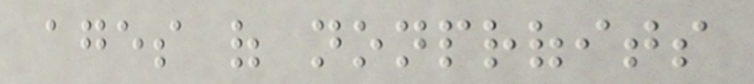ages of nonprofits
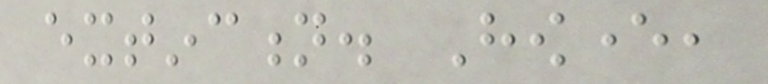extinction. However,
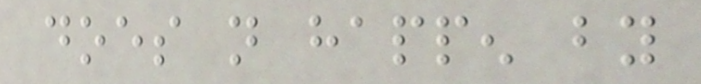does not happen by
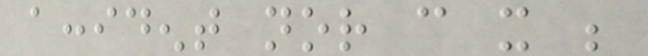accident nor can it be
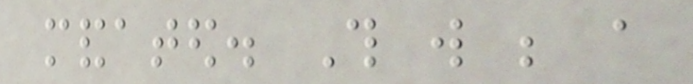mandated. This will be a
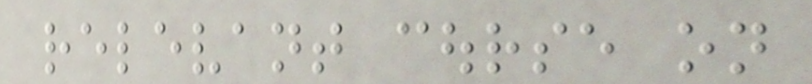relevant course on
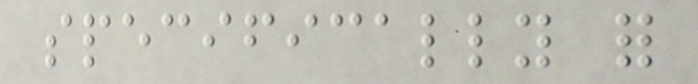specifically for
